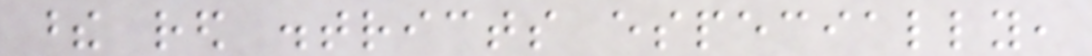these red districts especially,
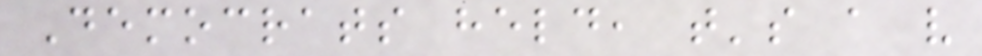Democrats held, that's a very
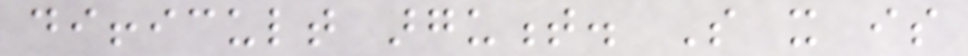difficult argument. So it is
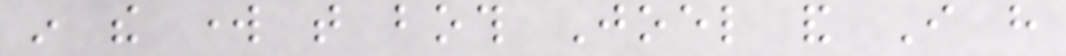in the work that both Joel and I have
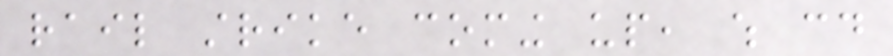rail strike coming up, which could
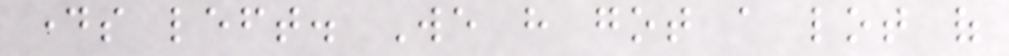days left. We have got a lot of
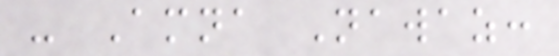- Amna Nawaz:
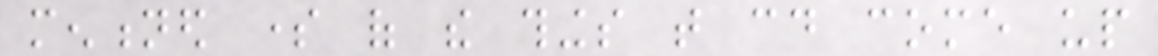mentioned some of the things that could come up
